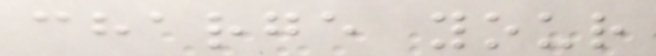charge your
